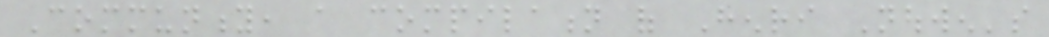Community, a compilation of Henri Nouwen's
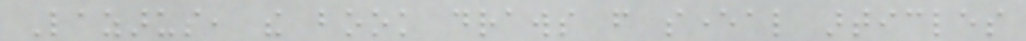Lazarus, the book draws from several articles
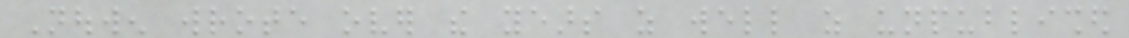Nouwen wrote over the years as well as unpublished
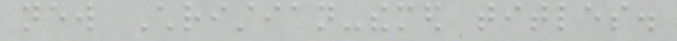new Christian-themed titles.
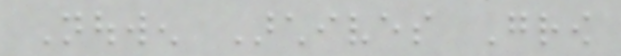Nouwen Archives Grow
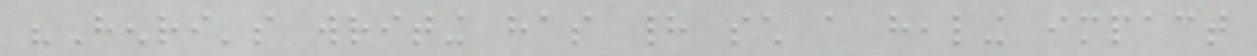"Henri's writing has had such a healing impact
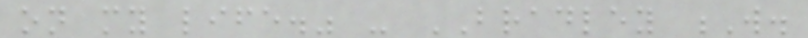on my life." - BRADLEY W.
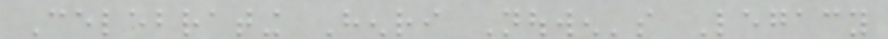Celebrating Henri Nouwen's Legacy
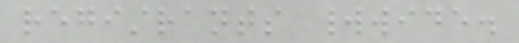registrants worldwide.
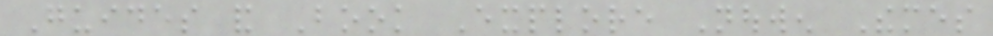Guides and Book Explore Nouwen Themes
